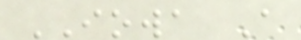IOWA A
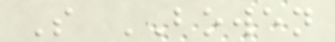S BOWEN
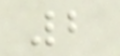2
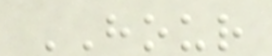HOUR
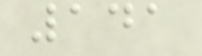141
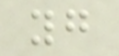yg
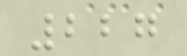227
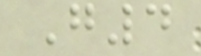G4
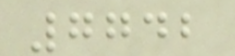7742
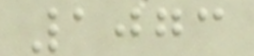1073
